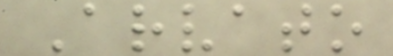Arvato
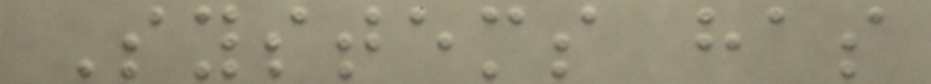Systems has
